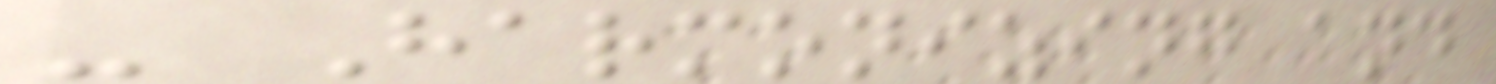- Harmonizing and
